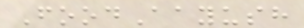FoodAayush
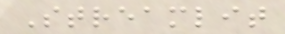Streamlit
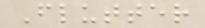Flutter
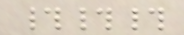###
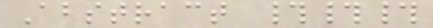Abstract ###
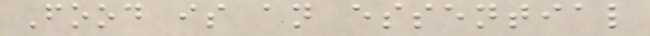Food is an essential
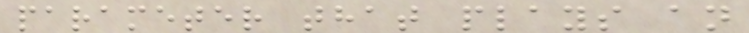parameter that plays an
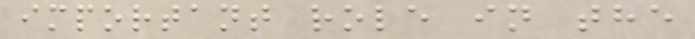important role in the
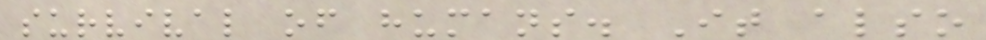survival of humans. It also
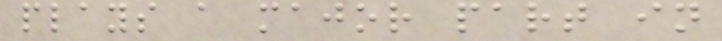plays a major part in
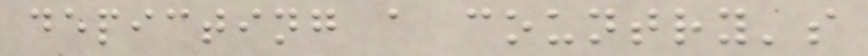depicting a country's
